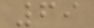69
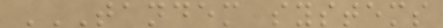TANDEM SYSTEMS
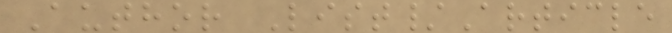Author List/Article
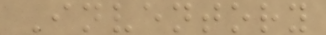Inventory
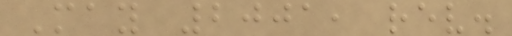May 2001, rev.
